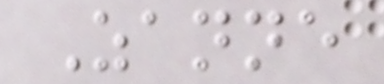Zanne
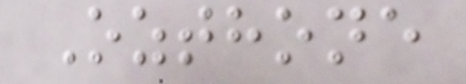Ozthone
